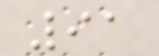91
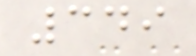349
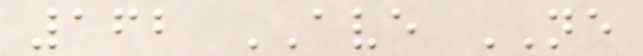162 AVE NE
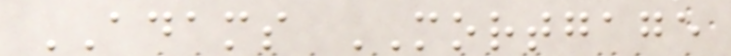ADAMS MORTGAGE
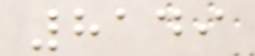8149
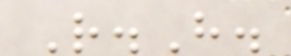R.H.
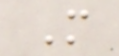M
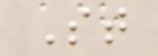St
